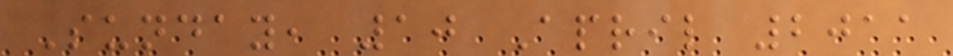Sunday, 10 April 2011
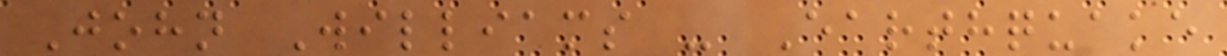John Williams - Earthquake
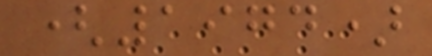(1974)
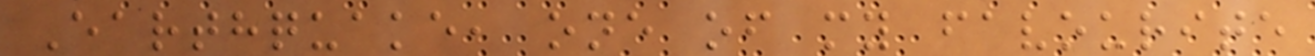Earthquake, one of my favourite
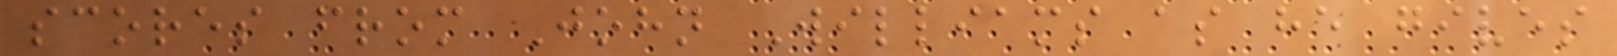scores from John Williams as he gives
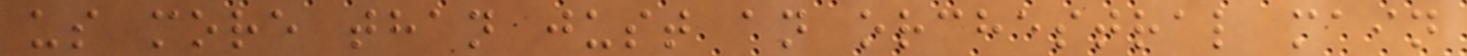us more than just an orchestral main
